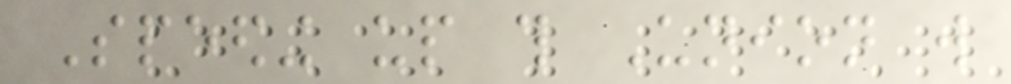Speeding up this Union will
